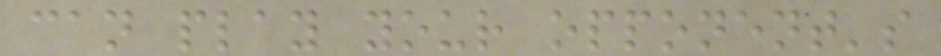can play your opponent's
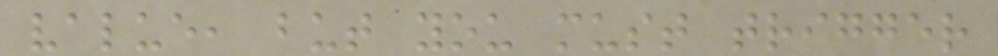value, but you must trigger
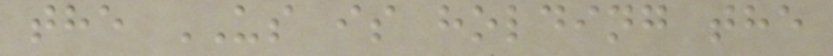the US is holding the
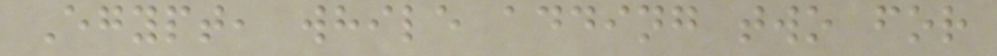Egypt, while adding two for
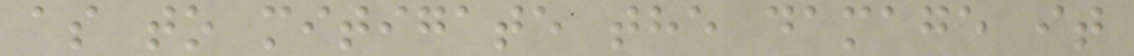as to mitigate the damage it
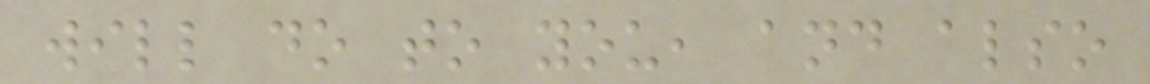will do to you, and also
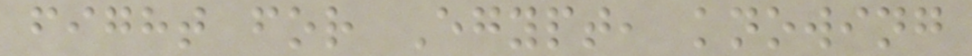fight for Egypt, knowing
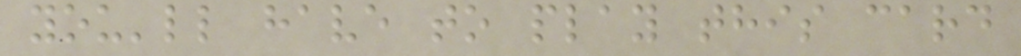you'll have to play this card
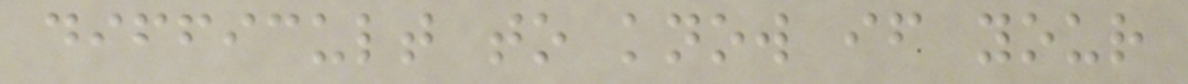difficult to know if your
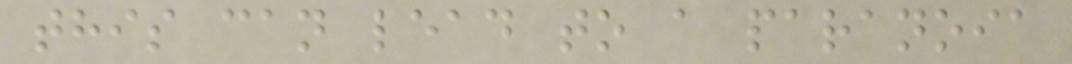this can lead to a paranoia
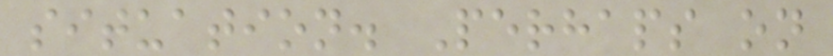situation. Perhaps on
